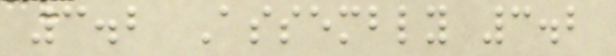3.2 Assembly 3.2
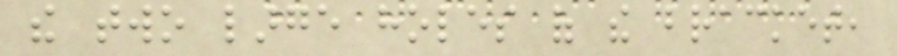the two large holes of the bracket,
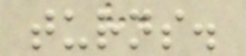turns.
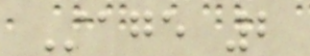Stage 2
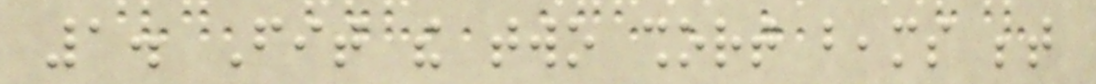1. Fit the two short beams between
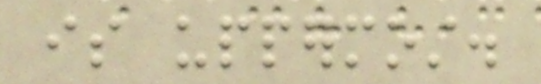is uppermost.
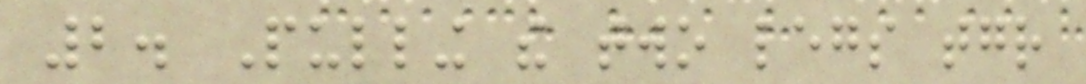2. Pulling the two legs together
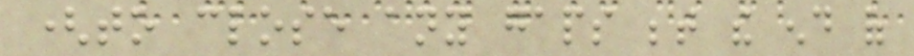(to close any gaps between the end of
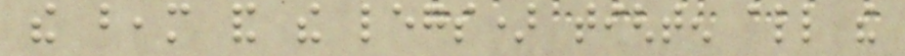the beam and the legs) tighten all the
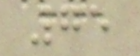75
